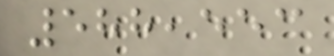588,553
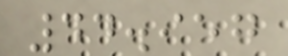44.957
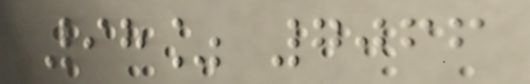98% 7066
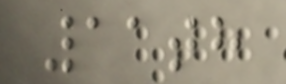11th
